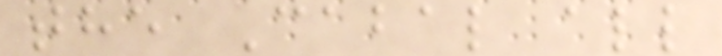the Cabal all
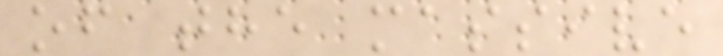of the massive
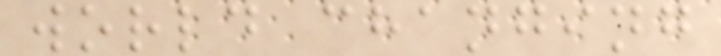world changing
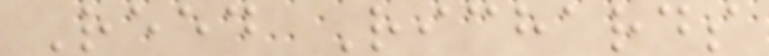Reed Richards
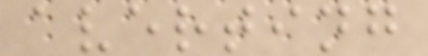averting
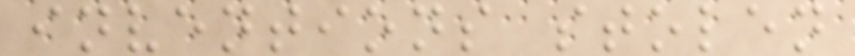inventions stolen
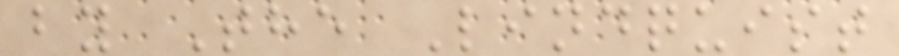by The Lindquist
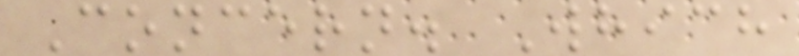Concern. Which
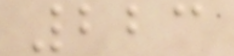223
